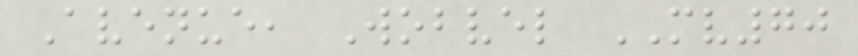Avenue, Wobvel MV70
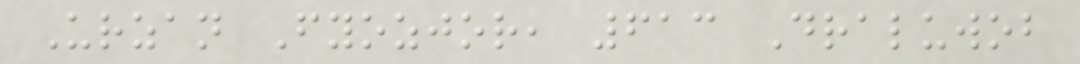Urzan Fyozjor, 613 Draluwob
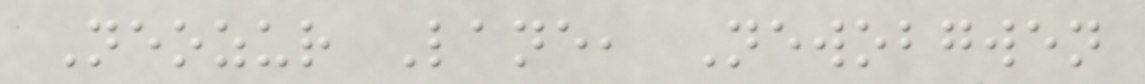Neozur Lane, Newobgwen
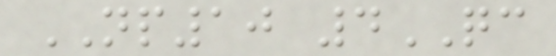NP10 4QC
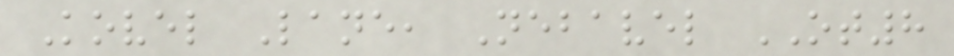Kovel Lane, Nebavel OT8
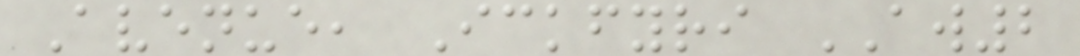Avenue, Ickfyri AW2
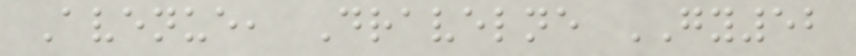Avenue, Dravelne GY52
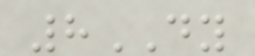8DY
